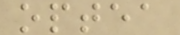optea
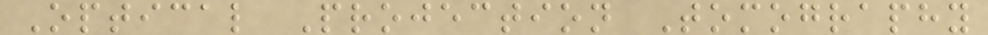Optical Projection Tomography
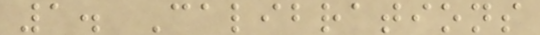1. Calibrations
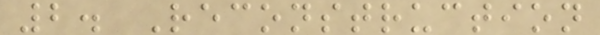2. Reconstruction
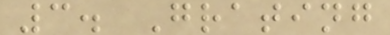3. Grating
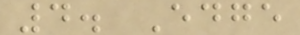4. Edge
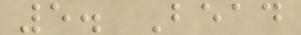5. Bead
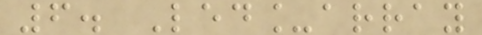6. Led_array
